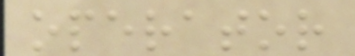operator
